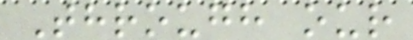Through our
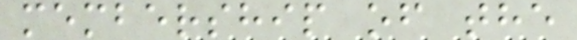membership of the
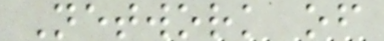Network of
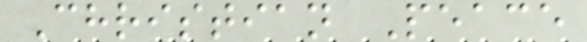Christian Peace
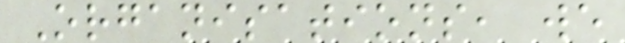Organisations, we
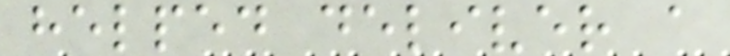helped deliver a
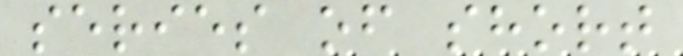series of short
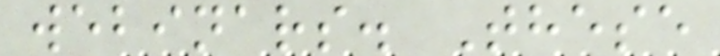webinars. These
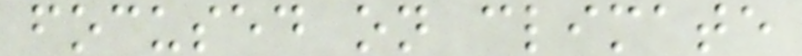focused on climate
